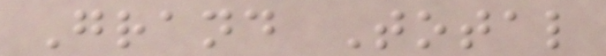Grand Total
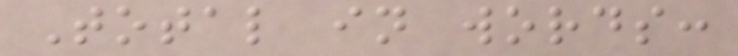Total in words:
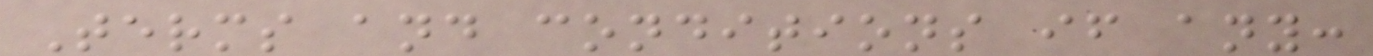Terms and conditions if any:
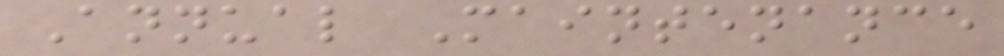Annual Maintenance
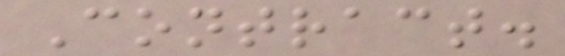Contract.
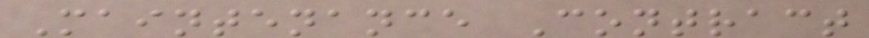Maintenance Contract
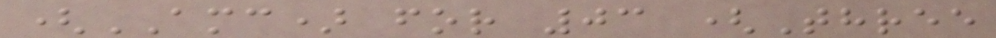(AMC) for 03 (Three
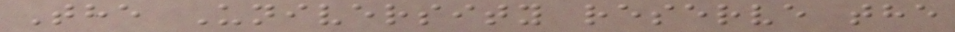The University reserve the
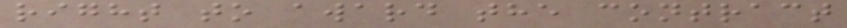right to award the contract
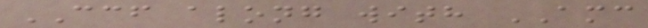CCF along with AMC
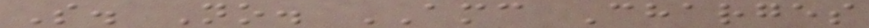S. No. AMC Charges
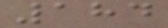184
